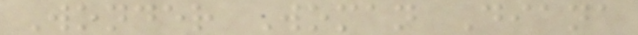Wonder Woman Diana
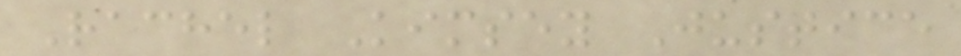Rachel Kimsey Justice
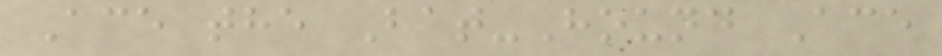Ace the Bat-Hound Ace
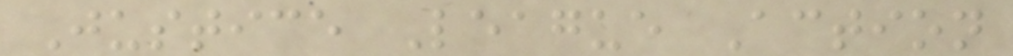Justice League Action
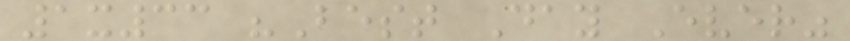1x33 "Best Day Ever"
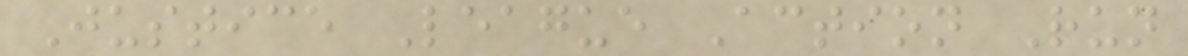Justice League Action Run
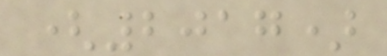(2017)
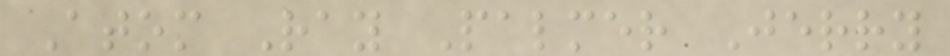Atom Ray Palmer Jerry
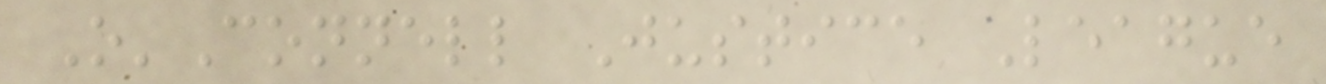O'Connell Justice League
